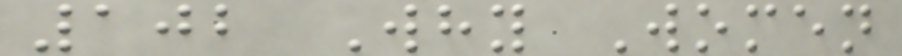102 Why Women
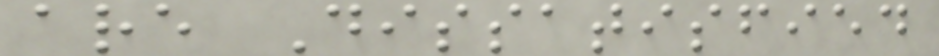are Dissatisfied
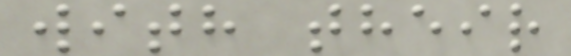with their
